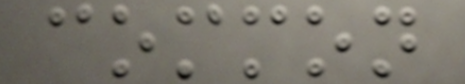common
